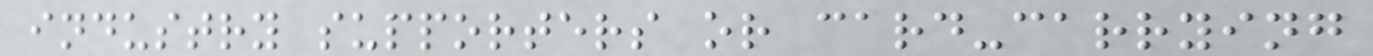industry supporters or card-carrying
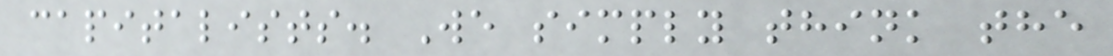capitalists. We simply think the
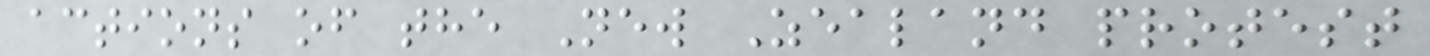actions of the New Zealand protest
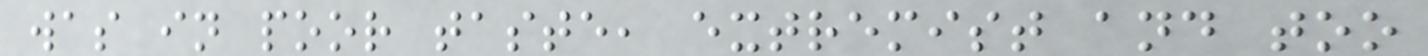was in poor taste, extremist and too
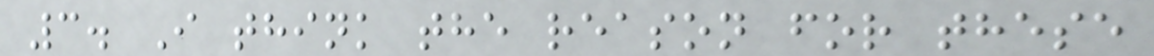3. I think the reason for these
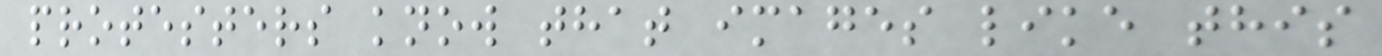protesters know that images like this
